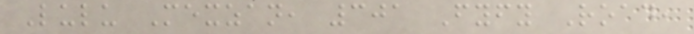Lulu Mexzan, 301 Fyfy Road,
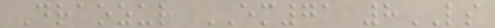Draozur EM71 8LS
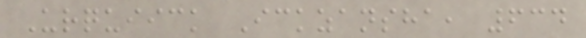Urquiick Ickzansha, 634
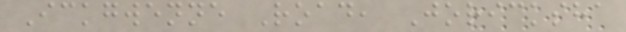Ickgwenne Road, Joricksha
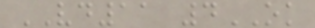VD11 4OK
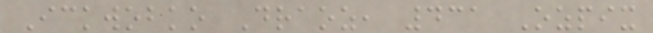Ickwobko Draoz, 431 Ozpix
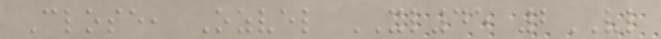Close, Ozvel XL45 2VL
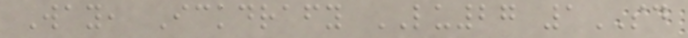Way, Ickdrafy LU27 1SD
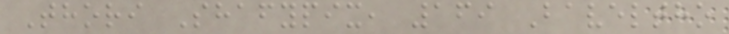Thori Shafypix, 169 Baveltho
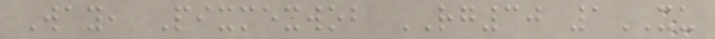Way, Pixmexwob RG30 1XU
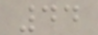44
